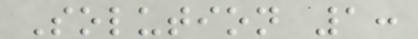Solution 1:
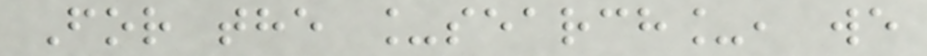For the _search_, we
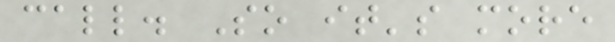call. So it's more
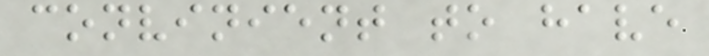convinient to have
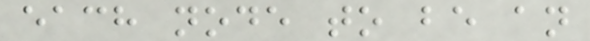each node to be an
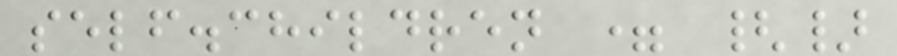self.children = {}
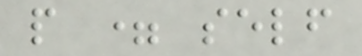p = self
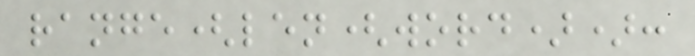range(len(word)):
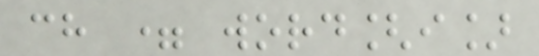ch = word[i]
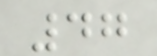47
